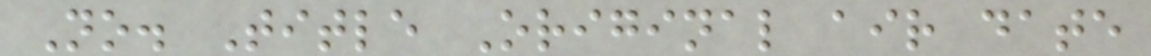No. Title Original air date
